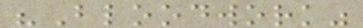"Bloodwork"
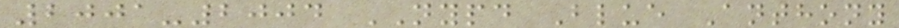2001-2004 NYPD Blue Anthony
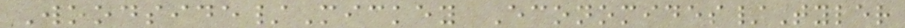Woodside/Mickey Economides/Tyler
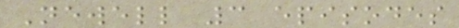Newell 3 episodes
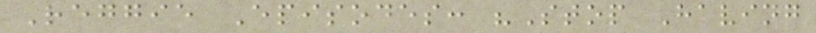Reggie Episodes: "Stop Having
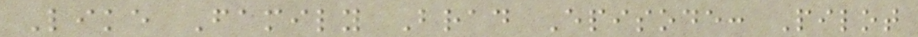Like Family Brad Episode: Pilot
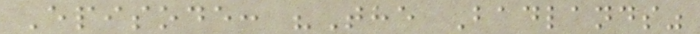Episode: "The Badlands"
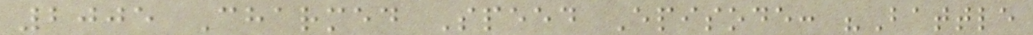2005 Charmed Speed Episode: "Battle
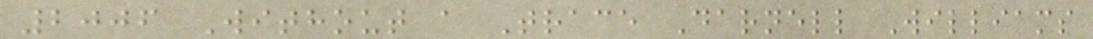2006 Without a Trace Darnell Williams
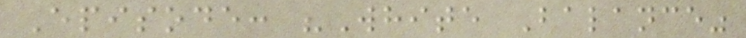Episode: "White Balance"
